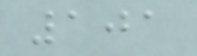101
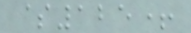$125+
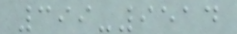399-9514
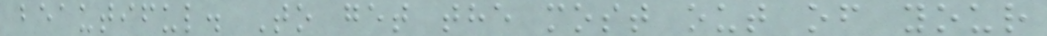beautiful. To get the most out of your
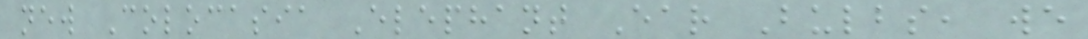new Colocasia Elephant Ear Bulbs, we
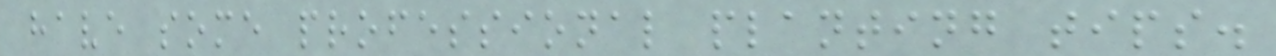have some professional planting tips.
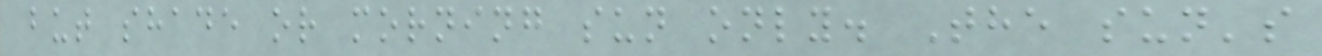but shade or morning sun only. The sun's
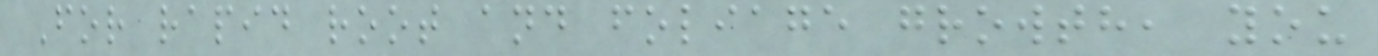For rapid root and foliage growth, you
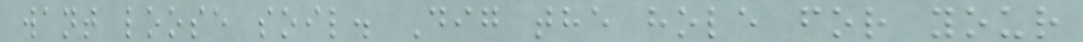want loose soil. Dig the hole for your
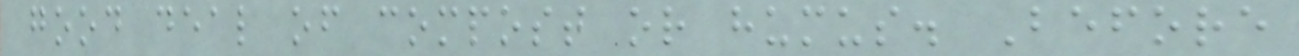good deal of compost or humus. Before
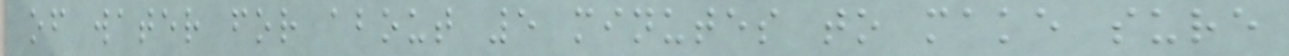of water for about 5 minutes to make sure
